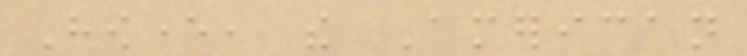However, the American
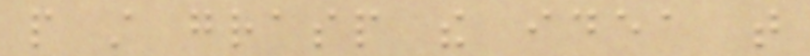people still grasp the idea that
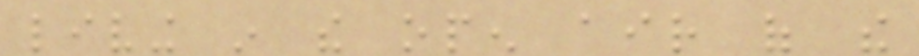living in the open air of the
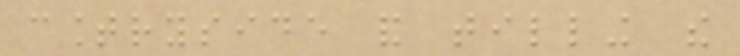countryside and tilling the
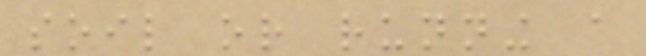soil or running a
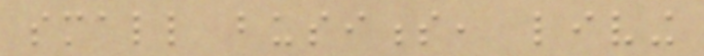small business, living
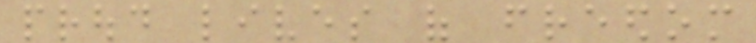proud lives of freedom
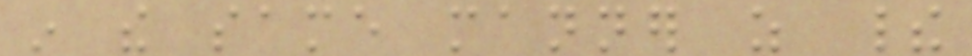in the same manner as their
